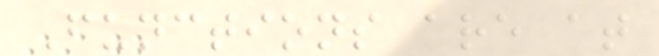Functions are at
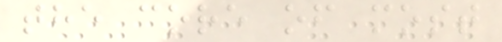the core of most
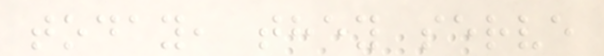today, they serve
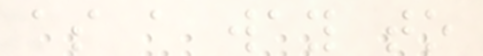as a way to
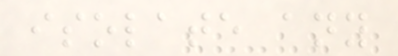isolate any
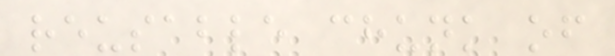reusable chunk of
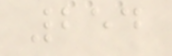254
